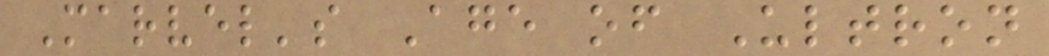Marvel's Age of Ultron
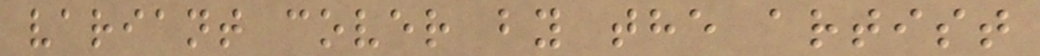variant cover by the artist
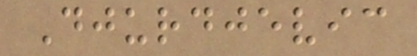Djurdjevic
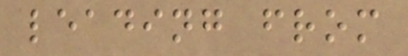leading from
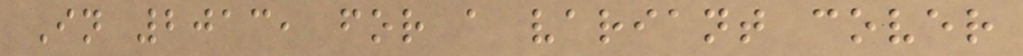In 2013, for a variant cover
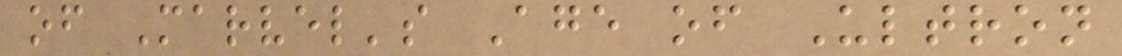of Marvel's Age of Ultron
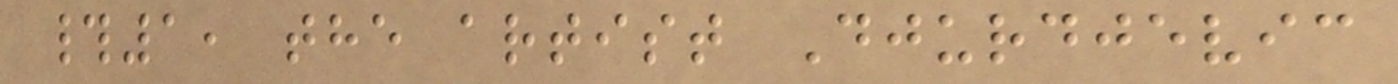#1, the artist Djurdjevic
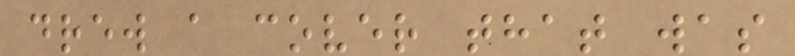drew a cover that was
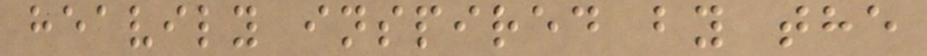heavily inspired by the
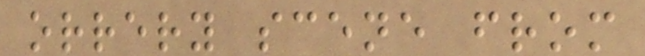orrery scene from
